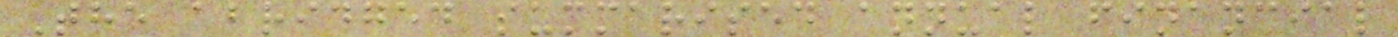The abridged summarised annual financial
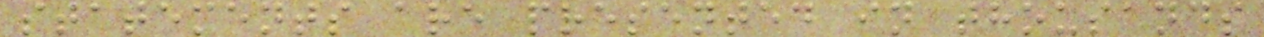statements are presented in thousands
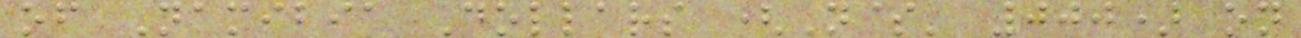of Namibia Dollars (N$' 000) on
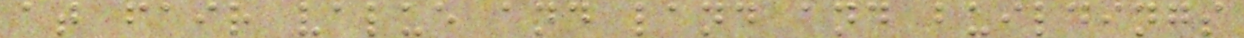at fair value and land and buildings
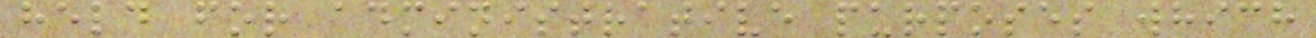held for administrative purposes which
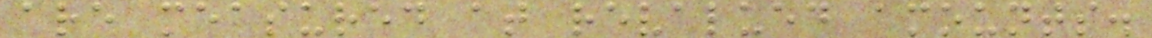are measured at revalued amounts.
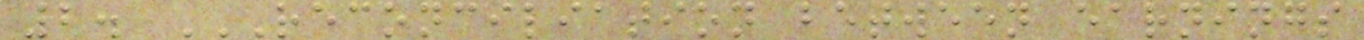2. RECONCILIATION BETWEEN EARNINGS
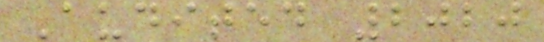Audited 2020
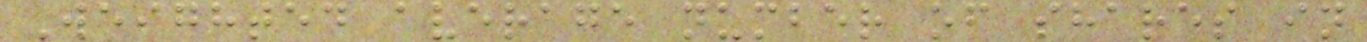Weighted average number of shares in
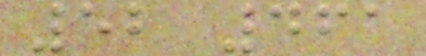52 461
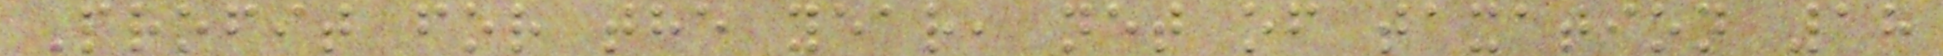Profit for the year, net of taxation 18
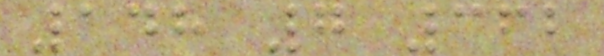148 7 362
